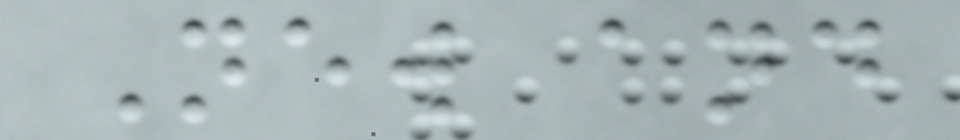New and
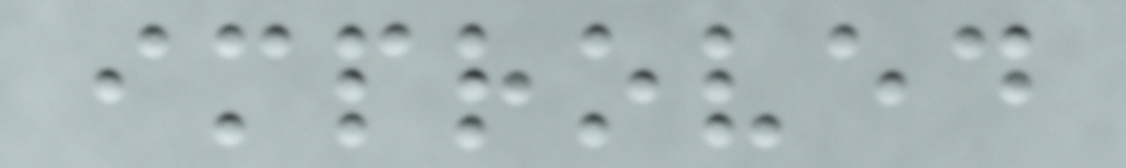improved
